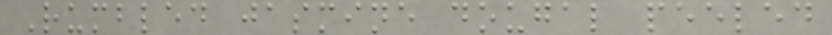Rumbled jasmine dougal peeled
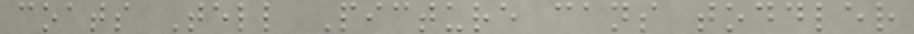coats Tell Picture cans toddler
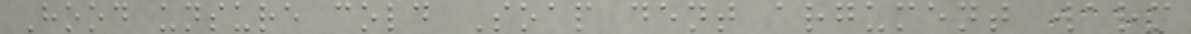Hood unsure cold Soap dent argument warm
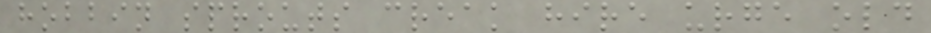hobbin sprouts creak hire urge old
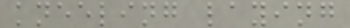kneeling laying
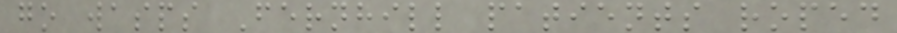go wasps Fernhill patients roped
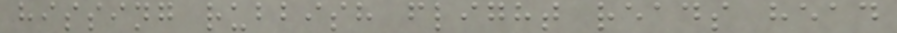hissing rubbish flight reads head
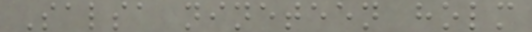Salsa nineteen holm
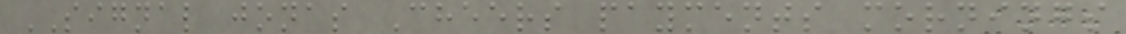SIGNAL jonas Cheers payments mornings
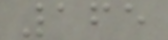165
